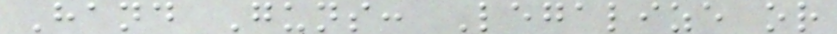Hand Guns: Legalize or
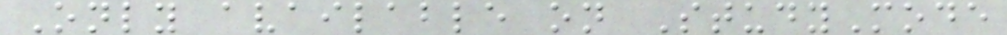Only available on StudyMode
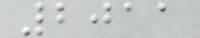2011
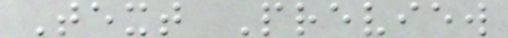Text Preview
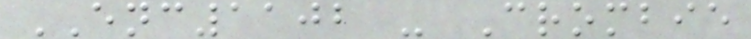ENC1102 - Crombie
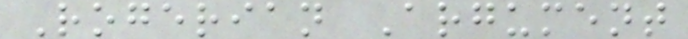Rogerian Argument
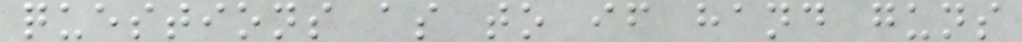questions as to if hand guns
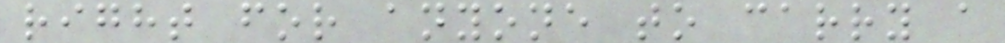right for anyone to carry a
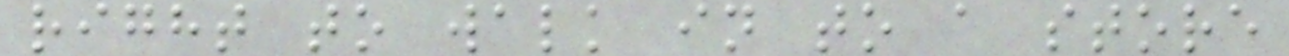right to walk in to a store
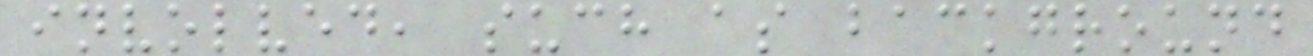involved, such as background
